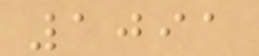1091
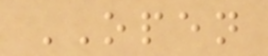OPEN
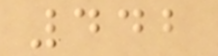442
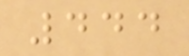444
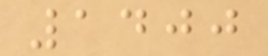1400
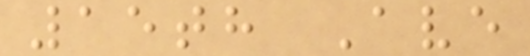15th Ave
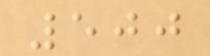500
